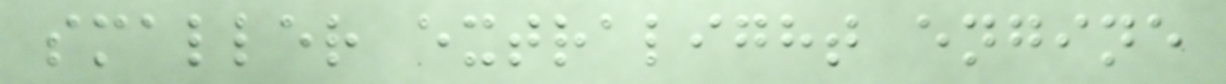smaller extralight engine
